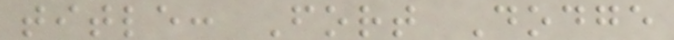title: Fort Dodge
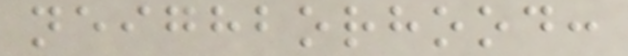neighborhood:
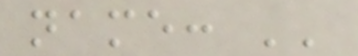name: ''
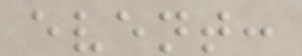event:
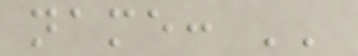name: ''
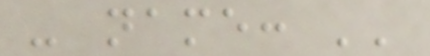- name: ''
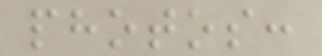photos:
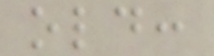old:
